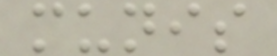munis
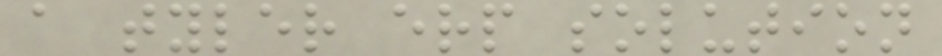a tyler erp solution
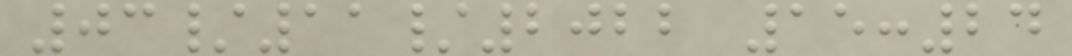03/11/2022 15:24
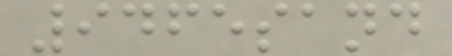9465sand
